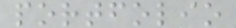portfolio
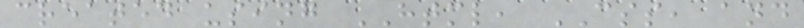created using HTML, CSS, and
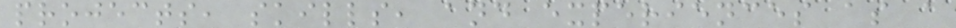projects, skills, and experiences as a
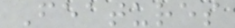Features
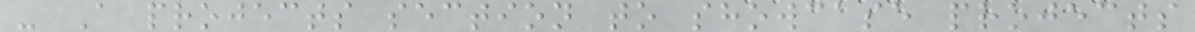- A projects section to showcase projects
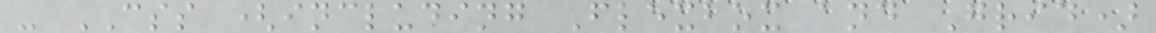- CSS (including Flexbox and Grid)
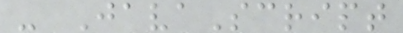- JavaScript
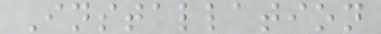Installation
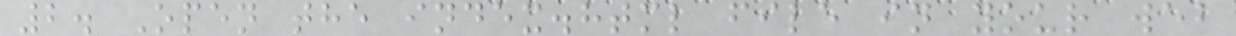2. Open the index.html file in your web
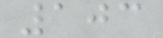103
